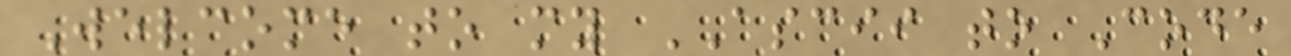Welcome to my ASCII to Code
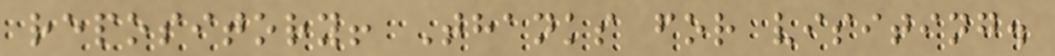repository! Thanks for visiting.
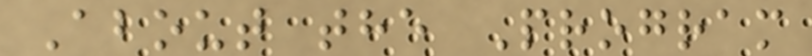About the Program
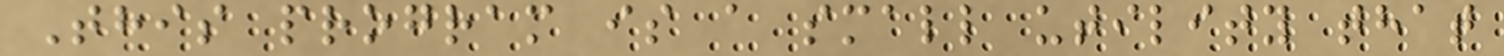This program is a small utility that
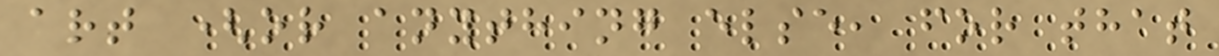art (or anything else, for that
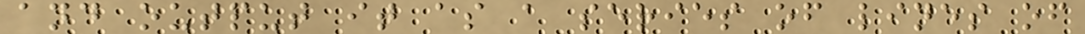and output it as a series of lines of
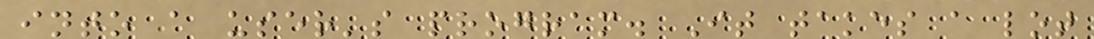into a user's program. It takes a lot
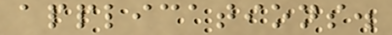applications.
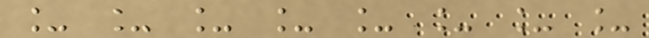_ _ _ _ _ _ _ _
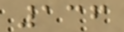136
